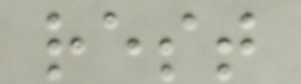rest
